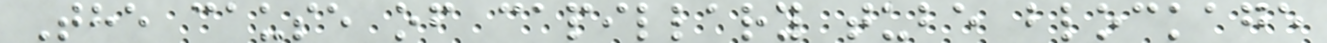The cause of capillary tube blockage
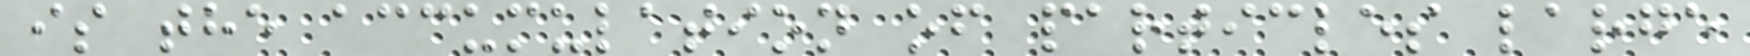is the accumulation of particles large
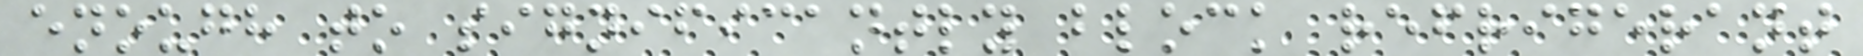enough to significantly block refrigerant
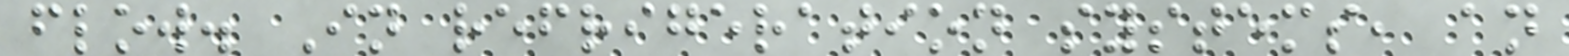flow. In refrigeration systems, an
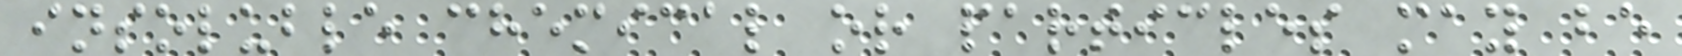insoluble chemical or particles may be
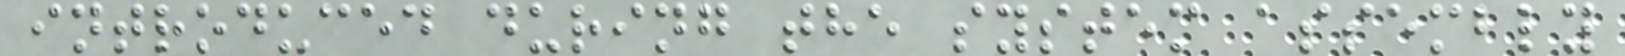introduced during the system assembly
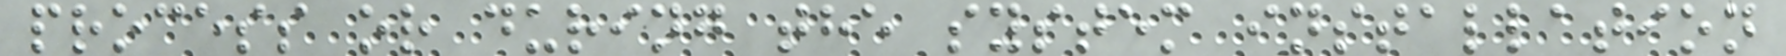process or during the system installation
